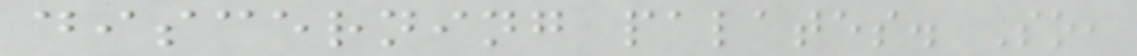discerning palates. So,
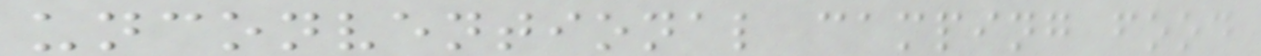unconventional camping food
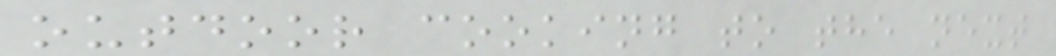outdoor cooking to the next
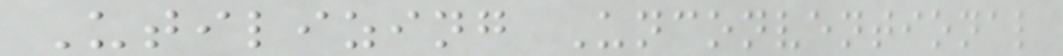Utilizing Unconventional
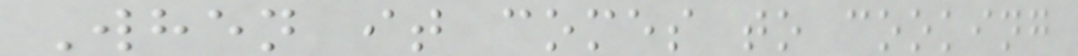When it comes to cooking
